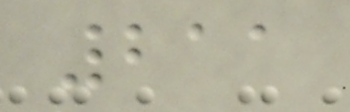211
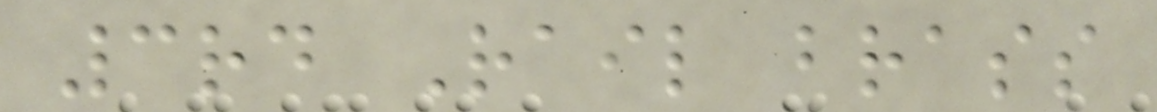3rd Rail brass
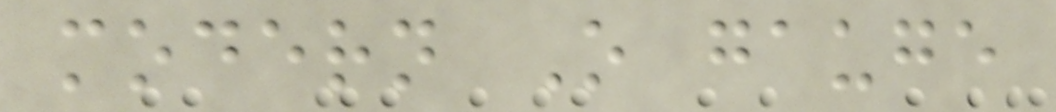modern O gauge
